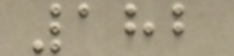182
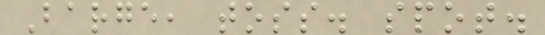Barge, toss. spot.
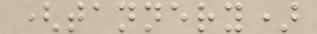(tannery)
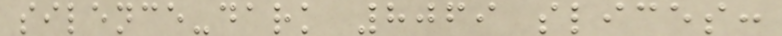silence-dark 8069 slices:
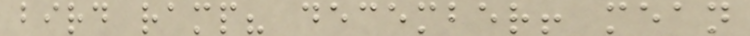bird ramp? december! mean
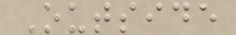Outside
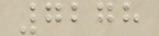7278
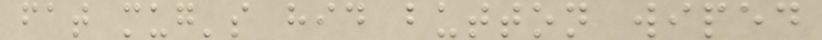fat mug's hid button wiped
